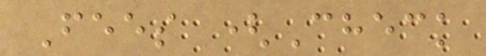Fees (Check
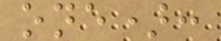one):
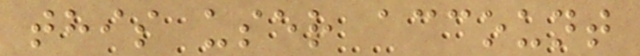this user account
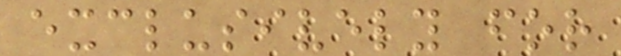exclusively for
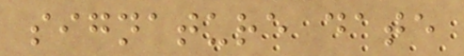signature date
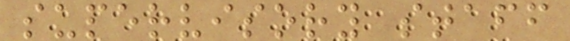supervisory staff
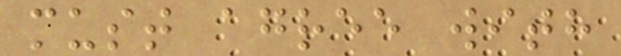must agree with
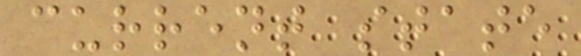current state
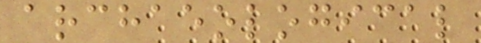archaeological
